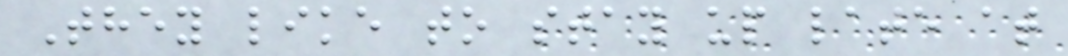They like to stay up late at
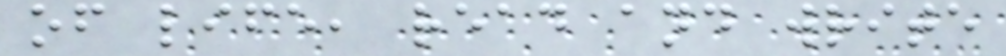of life, read and write
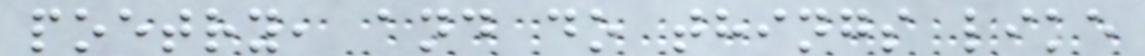poetry, and do things like
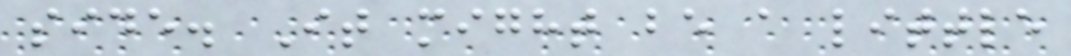side. It might be a little
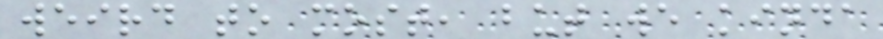weird to most, but we kinda
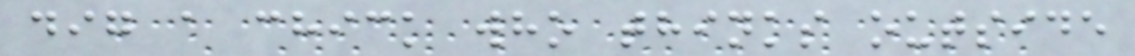dig a chick who thinks outside
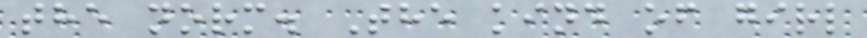the norm. The kind of girl
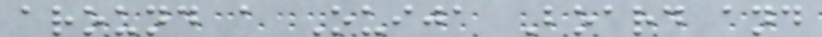around a Ouija Board and
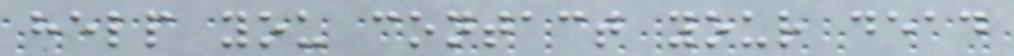help you contact your dead
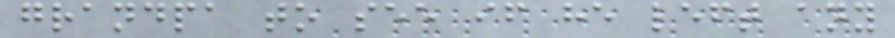grandpa to see if he left any
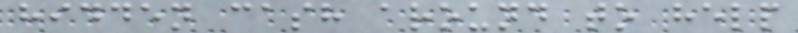hidden cash around to help
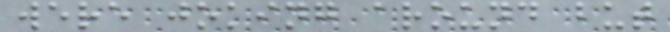were joking around but
